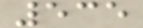535
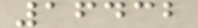16432
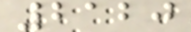2120
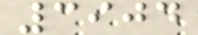3904
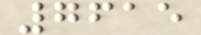7615
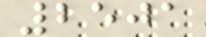2501
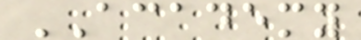ACADEMY
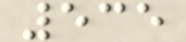535
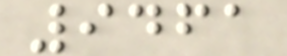9461
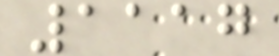1117
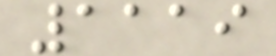1119
